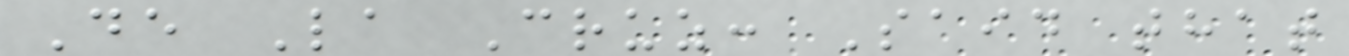De La Cruz: Said that
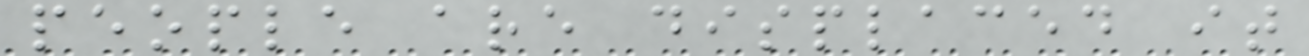people are displaced it
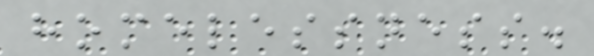homelessness.
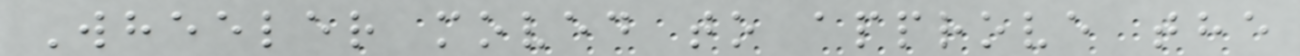Wheeler moved to approve the
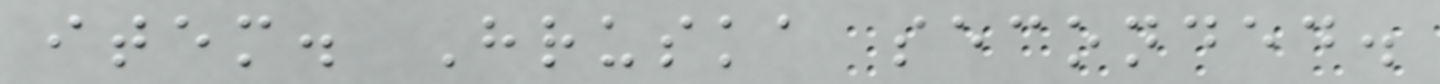item. Hruska seconded.
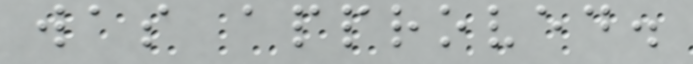was approved.
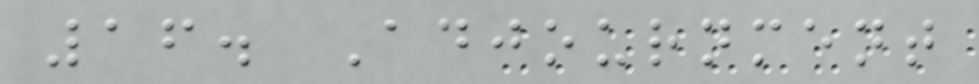16. Adjournment
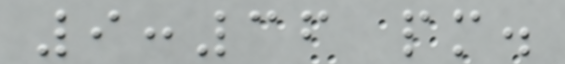9:36 pm.
